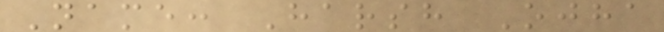Name: Harsh Ojha
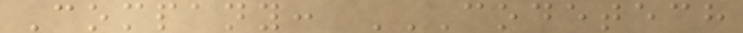Company: CODETECH
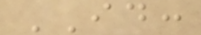ID:
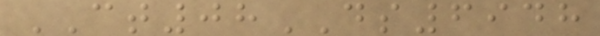CT08DS6948
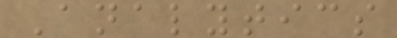Analytics
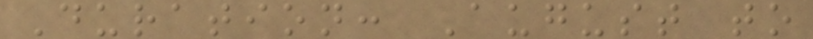Duration: August to
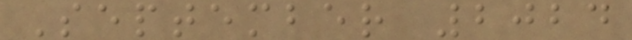September 2024
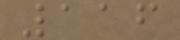116
